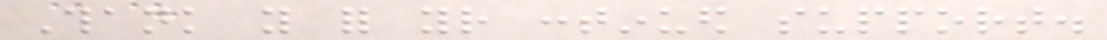Thank you for your continued support.
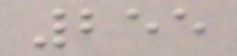255
